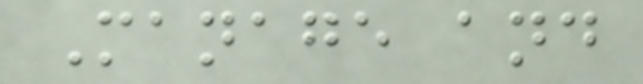Manage and
